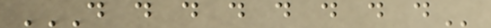D D D D D D D D
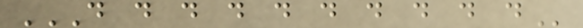D D D D D D D D D D
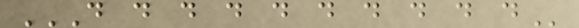D D D D D D D D D D
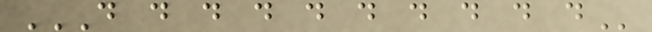D D D D D D D D D D
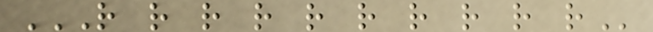R R R R R R R R R R
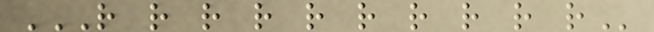R R R R R R R R R R
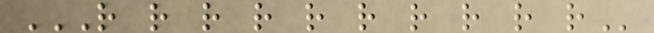R R R R R R R R R R
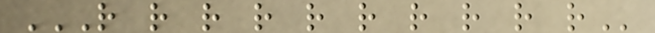R R R R R R R R R R
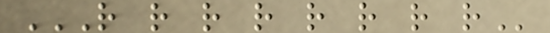R R R R R R R R
